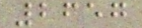2657
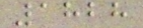1828
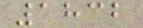1832
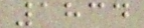1834
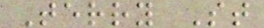Terry St
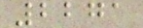2271
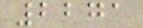2271
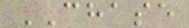CHASE
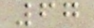67
